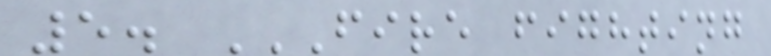5. FIRE FIGHTING
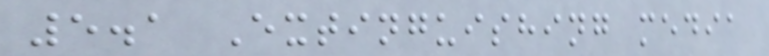5.1 Extinguishing media
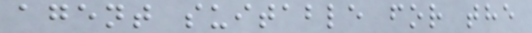agent suitable for the
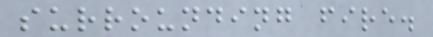surrounding fire.
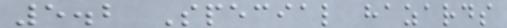5.2 Special hazards
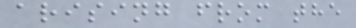arising from the
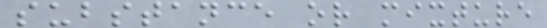substance or mixture
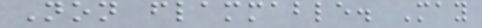Non flammable. May
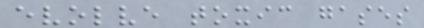evolve toxic gases
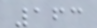163
